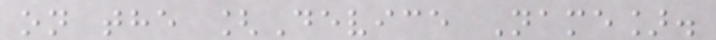on the [Device Name].
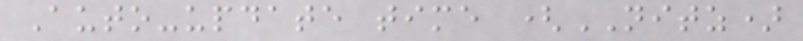Auto-update time (NITZ)
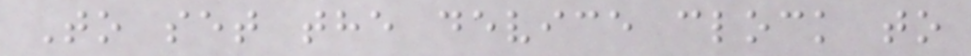To set the device clock to
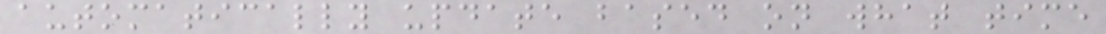automatically update based on what time
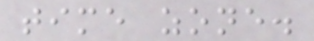time zone.
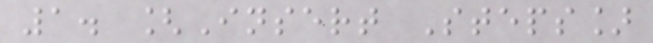1. [Insert Steps]
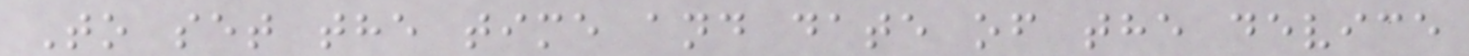To set the time and date of the device
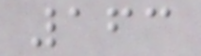163
